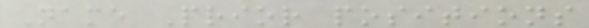Name Prior positions
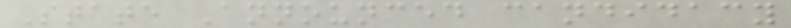State Announced candidacy
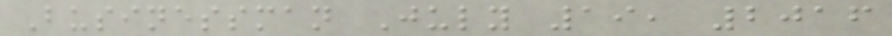Businessman July 19, 2016
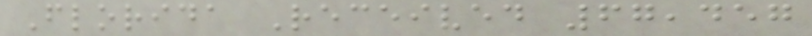Florida Received 67,457
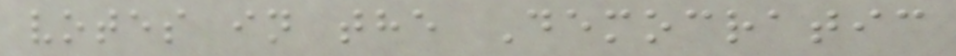votes in the Democratic
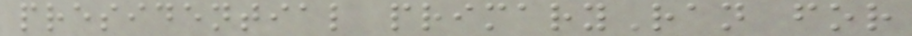presidential primaryRan for
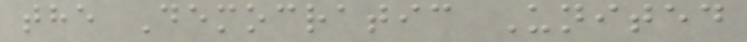the Democratic United
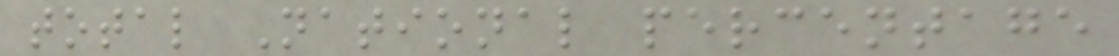total National percentage
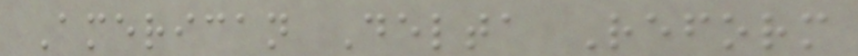American Delta Reform
